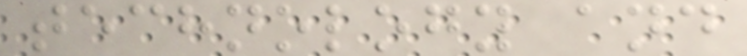technology and
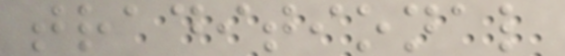traditional
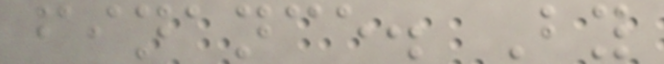finance. By
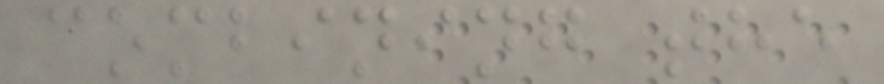combining the
